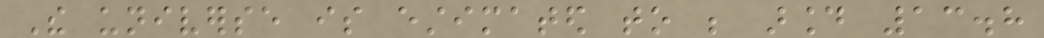The universe is estimated to be around 13.8
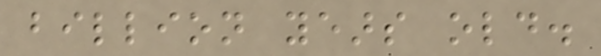billion years old.
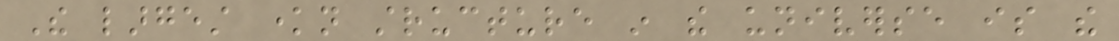The largest known structure in the universe is the
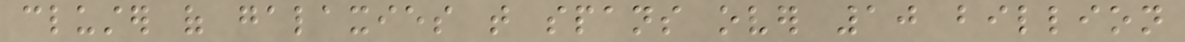cluster of galaxies that spans over 10 billion
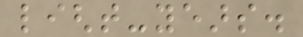light-years.
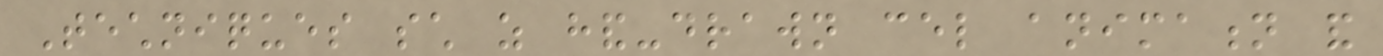Techniques such as hand-drawn cel animation and
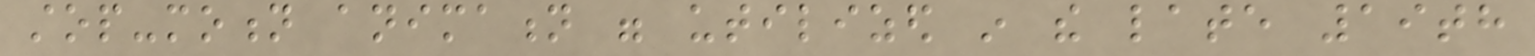stop-motion animation were utilized in the late 19th
